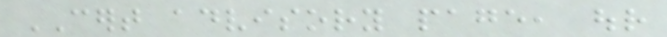CERT advisory page, our
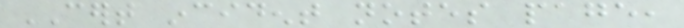CERT incident notes page,
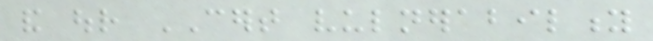and our CERT vulnerability
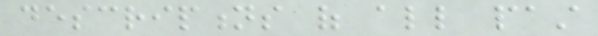descriptions of all past
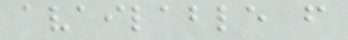available from
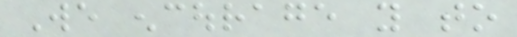We encourage you to
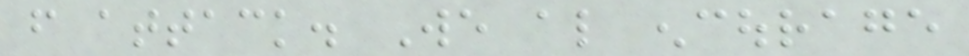from attack. We also encourage
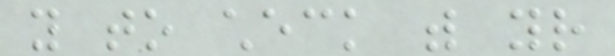you to check with your
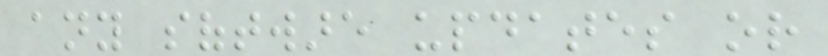any software updates or
